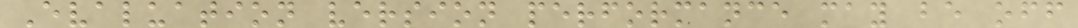Evaluation version performance may be off
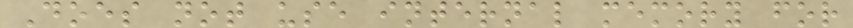Does not use internal memory for
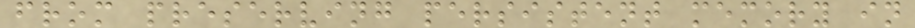from preserving persistent memory in
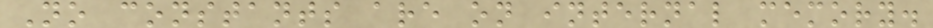No constants are on internal memory.
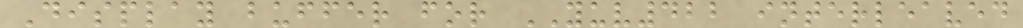Display buffer for YUV422 interleaved
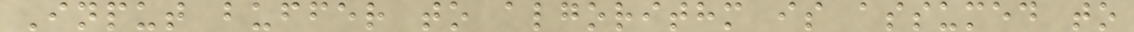Input buffer to algorithm is assumed to
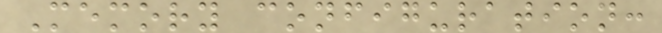Memory configuration:
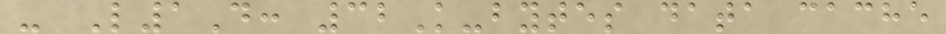- L1D: 32K-bytes data cache
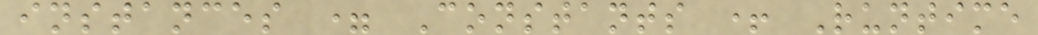instances = Constants + Runtime
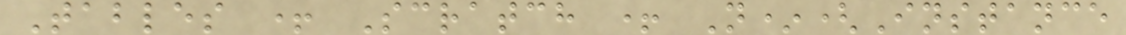Tables + Scratch + N*(Instance
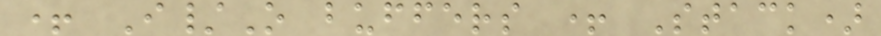+ I/O buffers + Stack)
